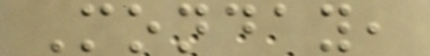Monday,
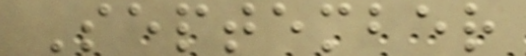September
